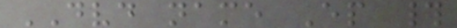DVD name Ep #
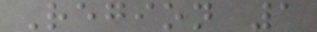Region 1
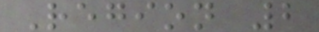Region 2
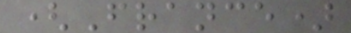(France)
